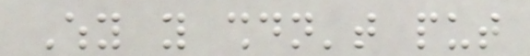Why you shouldn't put
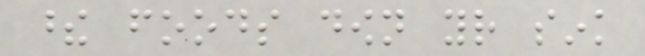these foods down your sink
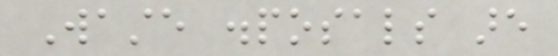Waste disposals are
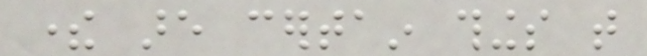there are certain things that
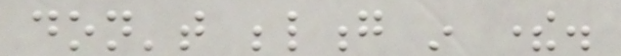don't belong in there.
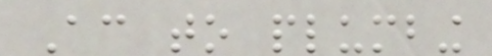According to plumbing
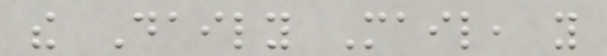the Daily Mail, you
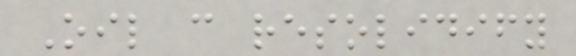Oil can resolidify
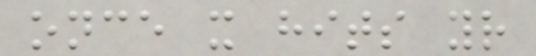once it hits your
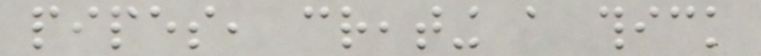pipes, creating a thick
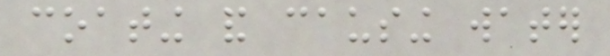coating and causing water
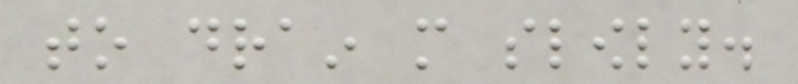to drain more slowly.
